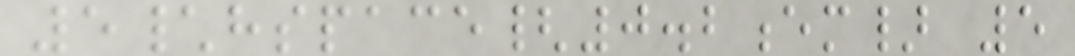5\hspace{0.2em} 5
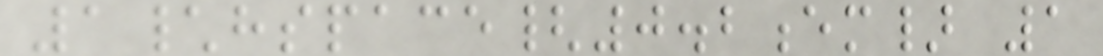1\hspace{0.2em} 1
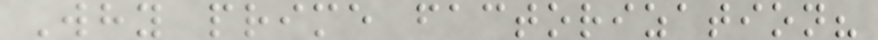Why prime factorization?
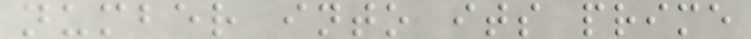number into its prime
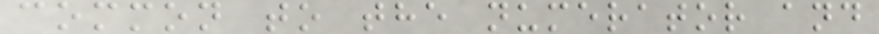common to the numerator and
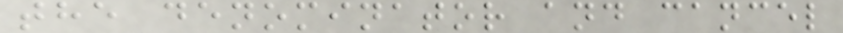the denominator and cancel
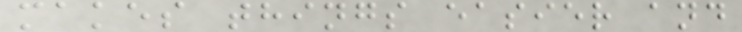makes things easier and
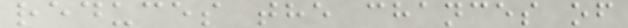reduces the chances of
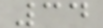34
